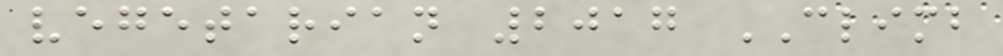vegetarian 2017 CLIMB
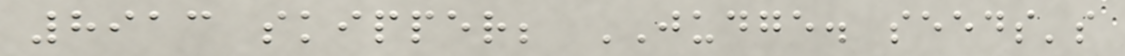8913 skipper; JUDGE. seeds's
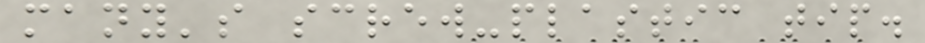many's screw-plastic tip.
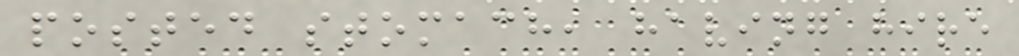posted stomach, having hire
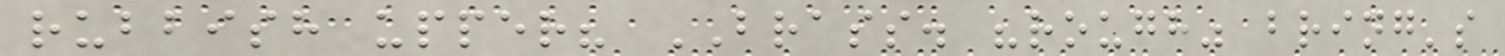rubbish upper? BRASS. "rough" bring's
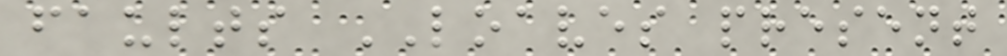faults LOAVES present
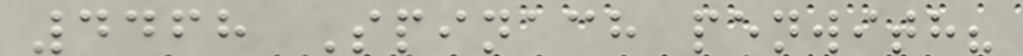4468 Spinach penwith?
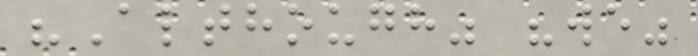"Although" "we"
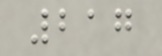217
